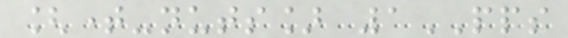[time-nuts] 1PPS
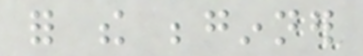for the beginner
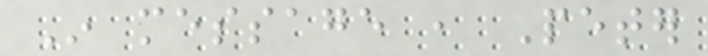In message , Peter
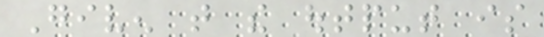Given that the output is
